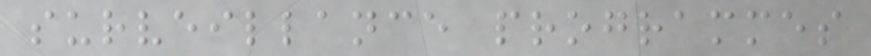surveillance programmes
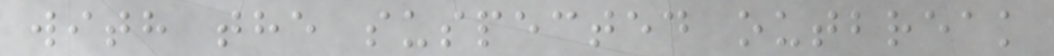with the suspected outbreak
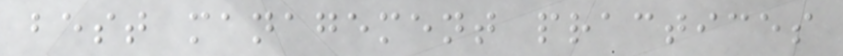best management practices
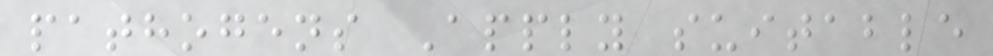pathogens Apply suitable
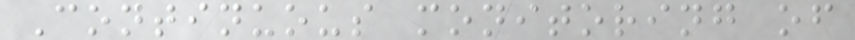Continuous monitoring of
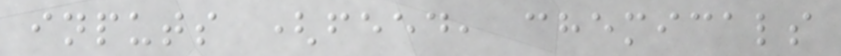inputs (feed, chemicals
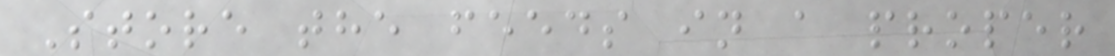Store the feeds in a proper
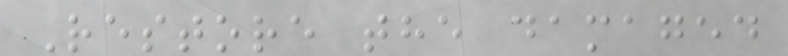Restore the damaged
